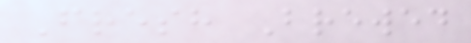Fresh Brewed
